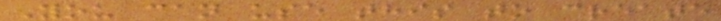You can use this to create
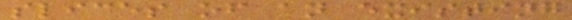slices of an existing
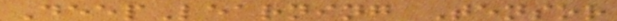DeepLearning Tensor
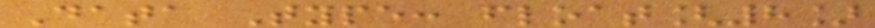Data Type: float[8]
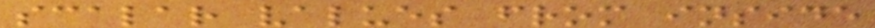scalar values from inside
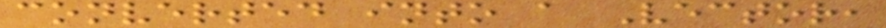converted into a Vector,
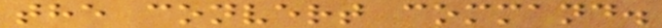the convert command.
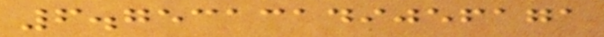6.75313149056171
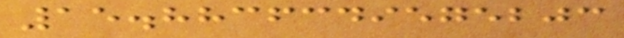15.8836349575203
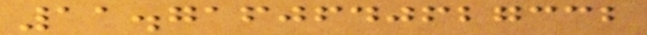11.7160640627332
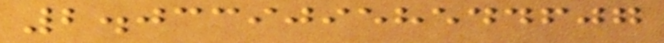2.03390958544607
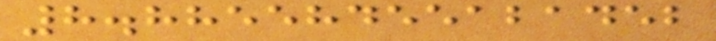8.88558455121452
